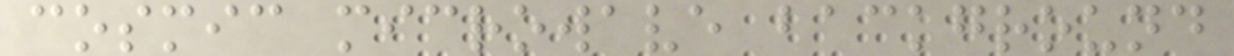cosmic microwave background
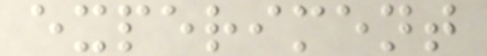experiment
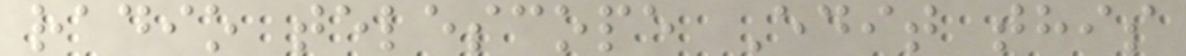radio telescope Edit this
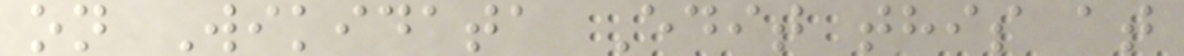on Wikidata Edit this at
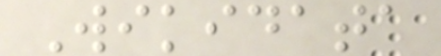Wikidata
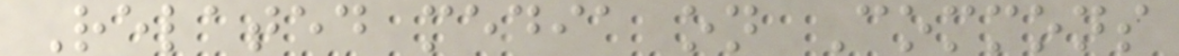Related media on Commons
